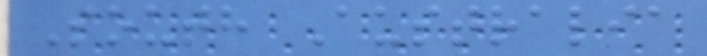South Australia
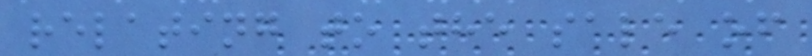relating to the sale of
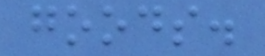goods.
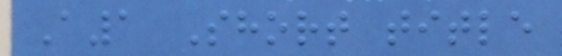A1 Short title
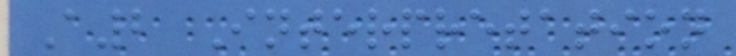A2 Interpretation
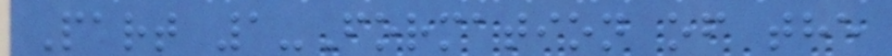Part 1-Formation of the
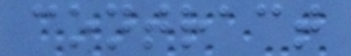contract
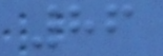86
